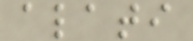alati
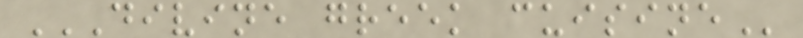DIVINE GREEK CUISINE
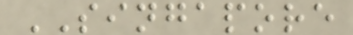SINGAPORE
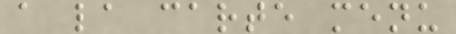a la carte menu
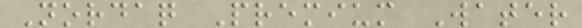Nordaq Premium Water
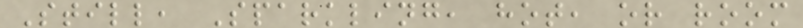Still, Sparkling, hot, or room
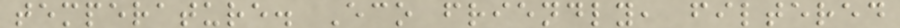temperature. Eco friendly, filtered
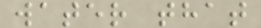water that
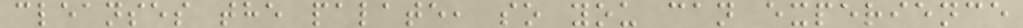cleanses the palate, so you can experience
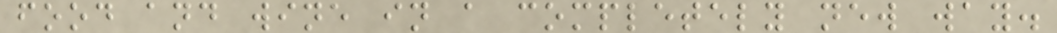food and wine in a completely new way.
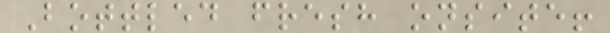Bottled fresh onsite!
